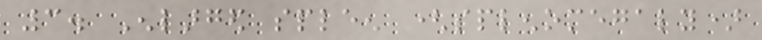3. Enlarged spleen (splenomegaly)
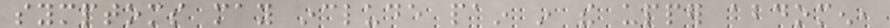symptoms may include pain in the upper abdomen,
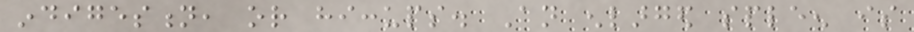indigestion, or hiccups. An enlarged spleen is
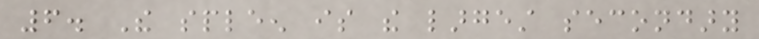6. The spleen is the largest secondary
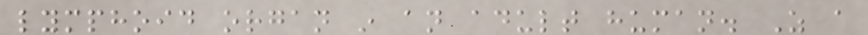lymphoid organ in an adult human. As a
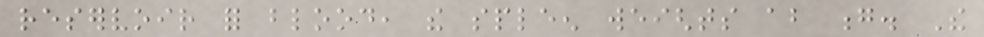reservoir for blood, the spleen weights about g. The
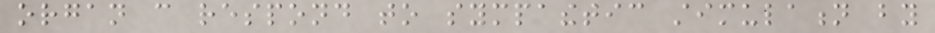organ can respond to sympathetic stimulation by
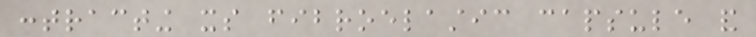contracting its fibroelastic capsule and
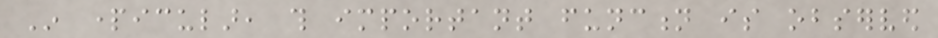In particular, this important function is observed
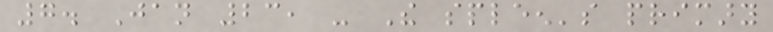7. Jan 23, - The spleen's primary
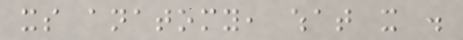its anatomy, what it .
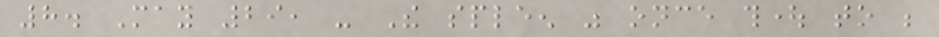8. May 29, - The spleen was once thought to be
